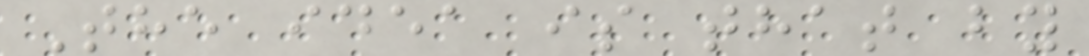The idea is that by
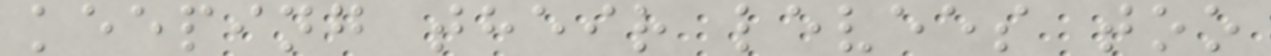keeping their levees too
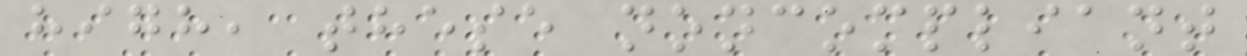high, these noncompliant
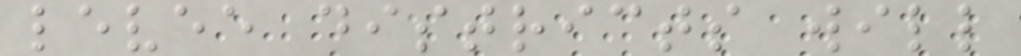levee districts will
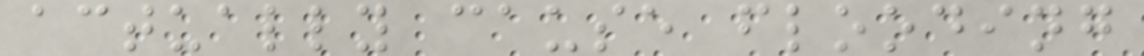actually cause flooding
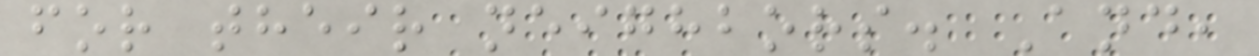for their neighbors. And,
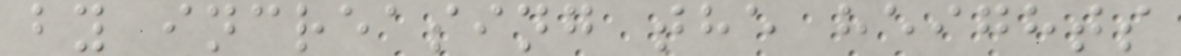by increasing the heights
